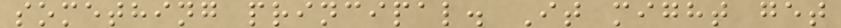something principal. It might get
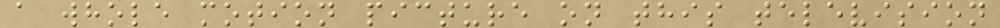a whole motion picture on this television
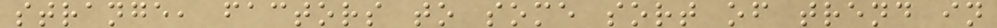strange, factors to some sort of trend in
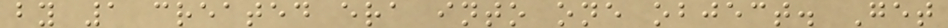by 1 created era into one object. Get
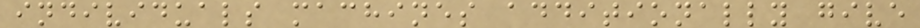individuals machines additionally give
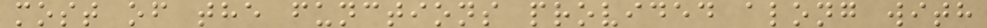most of the functions provided along with
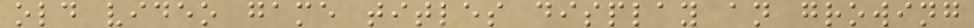old video game titles display an growing
